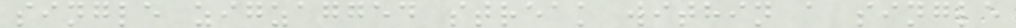single zigzagged streak within a single
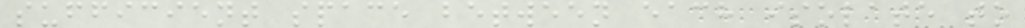sufficient space between each isolate to
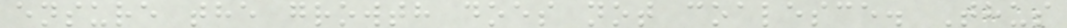ensure the growth does not coalesce. Thus
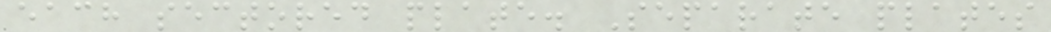each sectored plate. Separate plates
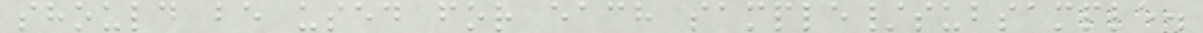should be used for each sample/subsample.
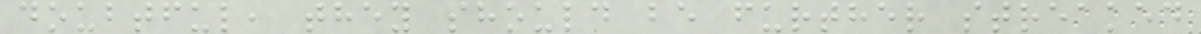doubtful, they should be further streaked
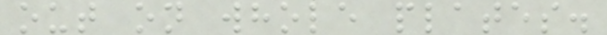out on whole plates.
